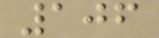106
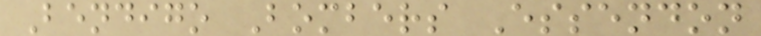Bendigo Bombers Essendon
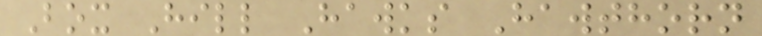Box Hill Hawks Hawthorn
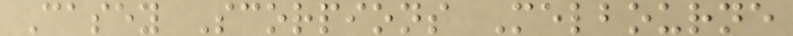Casey Scorpions Melbourne
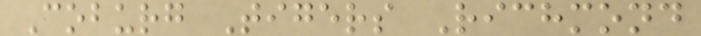Coburg Tigers Richmond
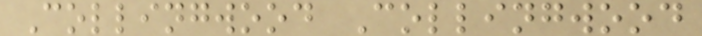Collingwood Collingwood
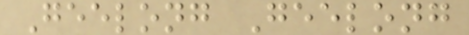Geelong Geelong
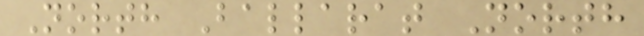North Ballarat North
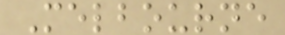Melbourne
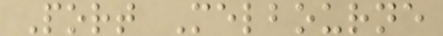Port Melbourne
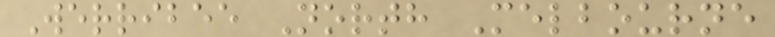Werribee North Melbourne
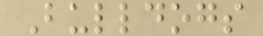Bulldogs
